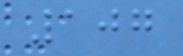107
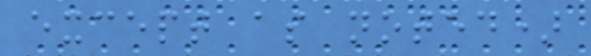except as noted)
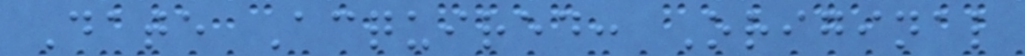Date Acquired: Original
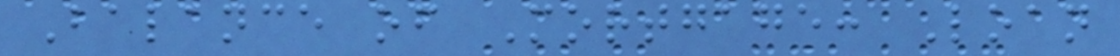Balance of Mortgage: Loan
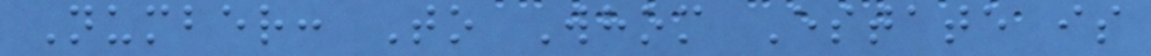Number: To Whom Estate is
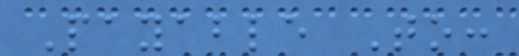Payable To:
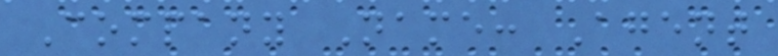Company Name: Agent
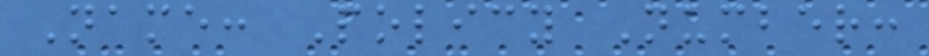Name: Policy Number:
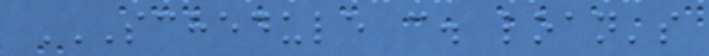SCHEDULE C. LOAN'S
